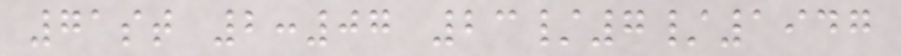71st 2:07 23/7/1947
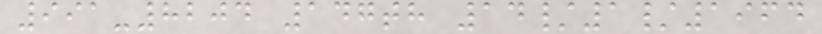991-8204 147th 14/1/1964
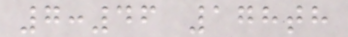7:46 178th
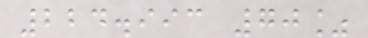224.993 70%
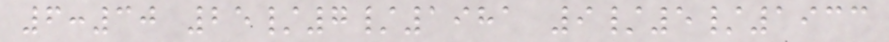6:30 25/7/1981 9/5/1933
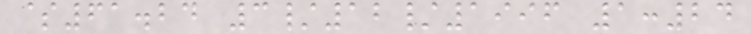$61.24 3/12/1996 1:24
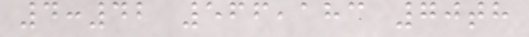4:42 566,183 70th
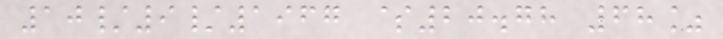10/9/1967 $20.78 68%
